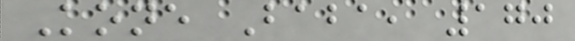Kone Baba, 170
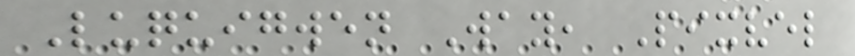Luquigwen Way, Pixvel
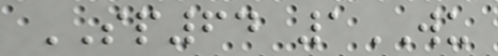SP64 1WU
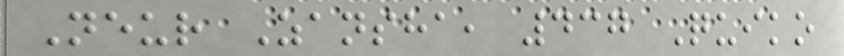Neur Zansha, 437 Quiko
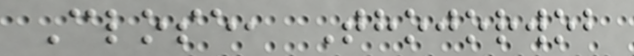Close, Thojorwob
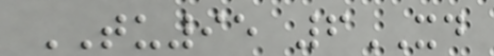TU95 6XD
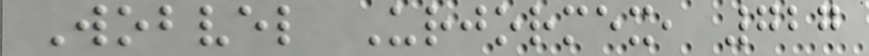Wobvel Urjormex, 727
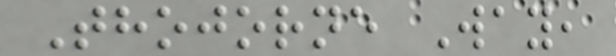Thojorne Way,
